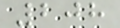208
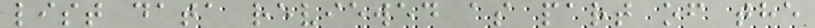list data reviewed as part of the
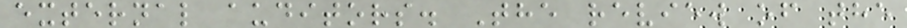external auditors. The review of the
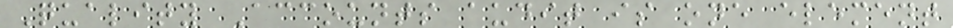Quality Accounts audit is one element
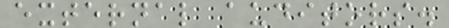external auditors.
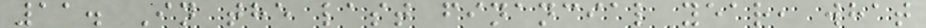11. In the last financial year, what
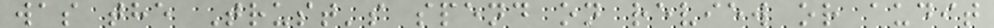was the Trust's spend on review or audit
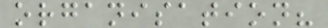organisation?
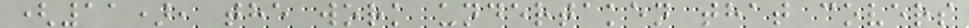(11), the work undertaken that covers
